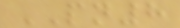PN8
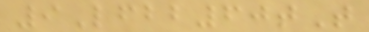9Lfbb60tT
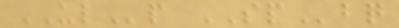ULp SPbq
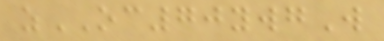zOC70ywgW
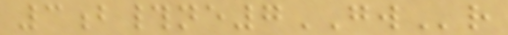3b#ne7GWr
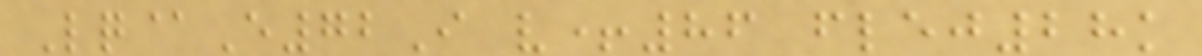Lq@E72I v+86 flej28k
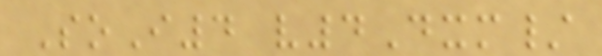SoI4 v4Dxm/
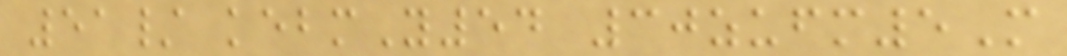51/ kebmY54 30zufm5M
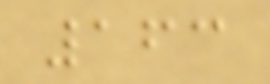163
